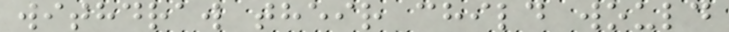withdraw their child would
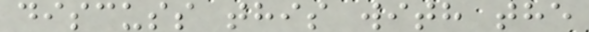discuss this with the
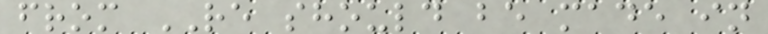from RE should be made in
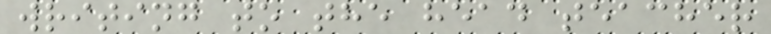writing to the head teacher
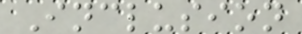Inclusion
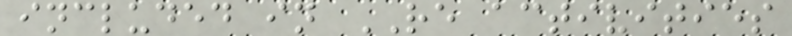included in RE activities
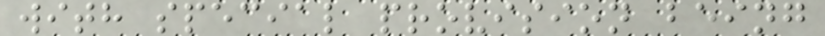with special provision being
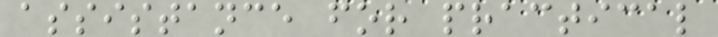assistance for practical
